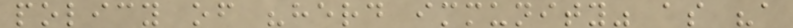policy of "herd immunity" as "a
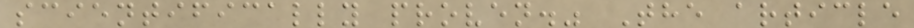scientifically proven." The article
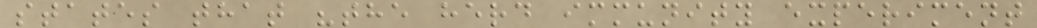states that "the herd immunity experiment
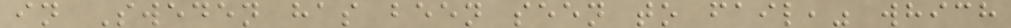in Sweden has been seen to fail," which
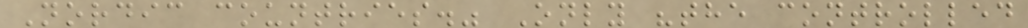Nordic countries." Only "the controlled
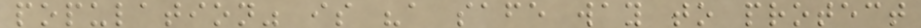population" is "a safe way to protect
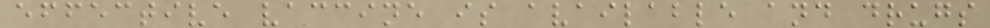effective vaccine is available and drugs
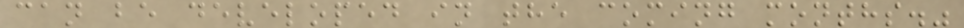can be developed in the coming months."
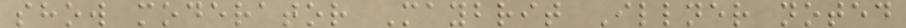show moderator Maybrit Illner noted
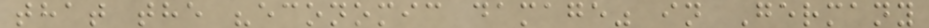that the "economic damage" in Germany
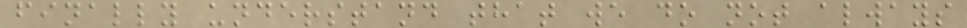finally understand that we do not always
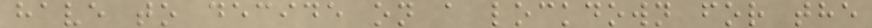have to decide on a lockdown for the
